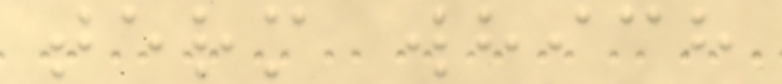term which
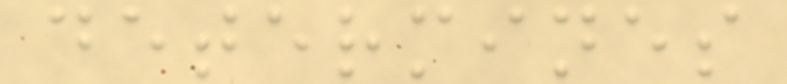determines
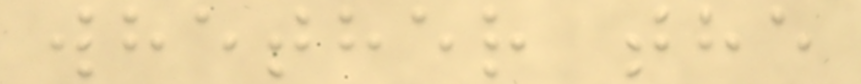whether the
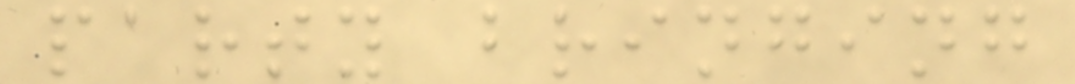party bringing
